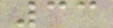33
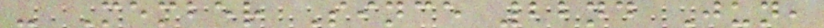- Member Since 22nd Jun,
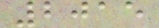2015
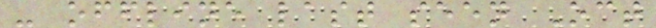- offline last seen Oct
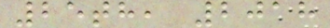25th, 2018
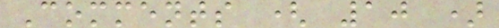Comments ( 10 )
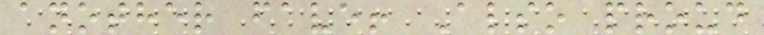another fave! Also proud
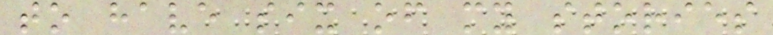to have six of my stories
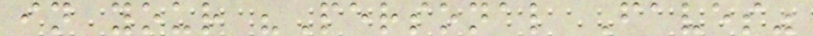in your "Personal Faves"
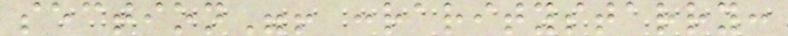section"! :raritystarry:
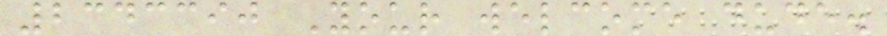2343390 Your welcome dude.
